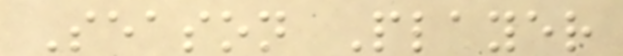Season Player
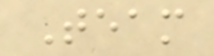Team
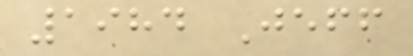1984 Jeff
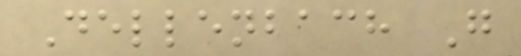Dellenbach G
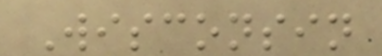Wisconsin
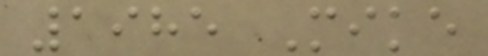1985 Mike
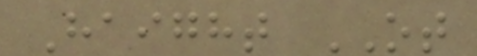Haight OT
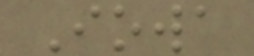Iowa
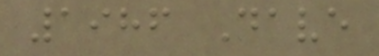1986 Dave
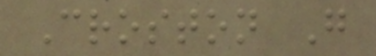Croston G
